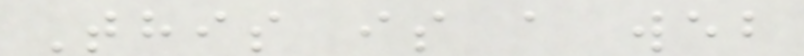This is a web
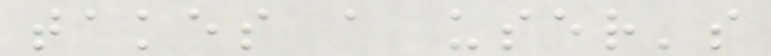takes a user's
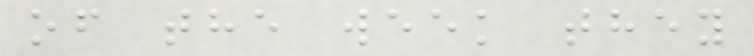of the week they
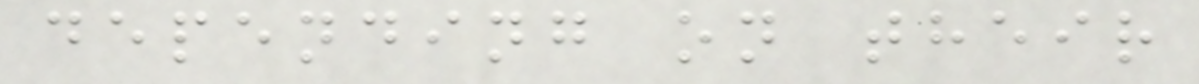depending on their
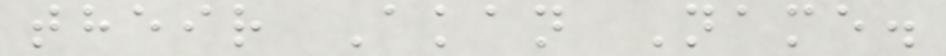their Akan Name.
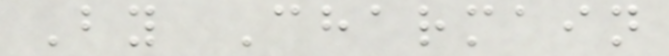By Charmain
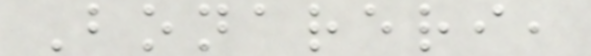Bonareri,
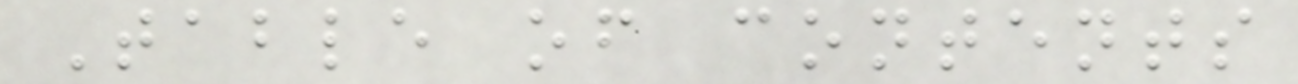Table of contents
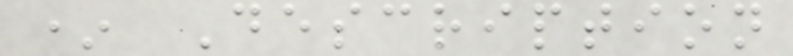* Description
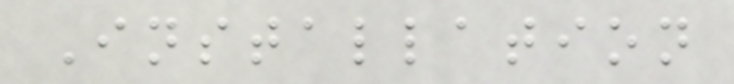Installation
